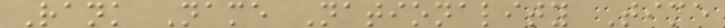Rank Name Nationality Time
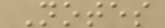Notes
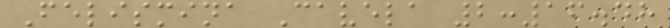Felismina Cavela 2:16.48
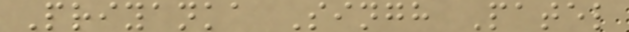Priyanka Singh Patel
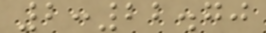2:22.70
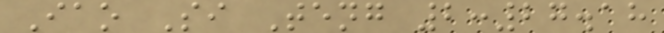Iao Si Teng 2:27.18
